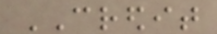CREDIT
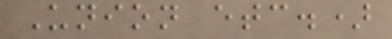Union etc.)
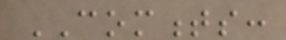COMMENTS:
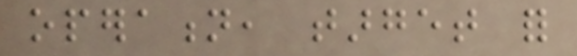operation, target for
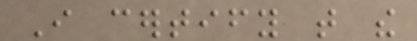I certify that the
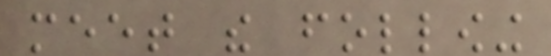meet the following
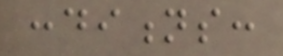conditions:
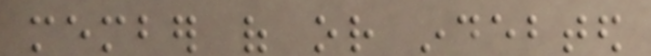member of or indebted
